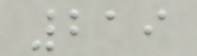219
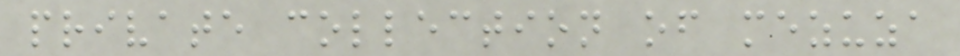private collection of mezuza
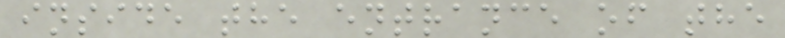inside the entrance of the
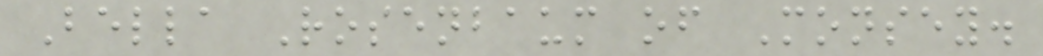Bella Rosenbaum of Monsey.
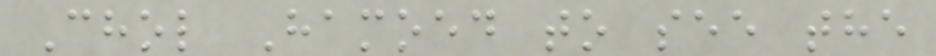Chol Hamoed to see the
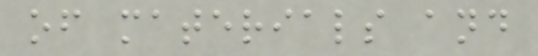of materials and
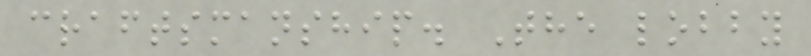craftsmanship. The lobby
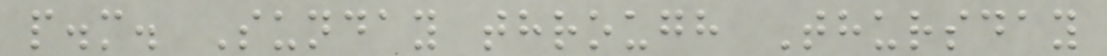p.m. Sunday through Thursday
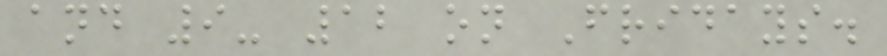and 9- 12 on Fridays.
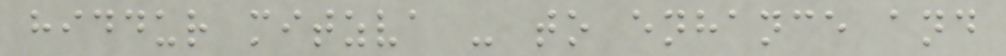hiddur mitzva - to enhance and
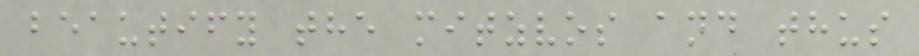beautify the mitzvos and thus
